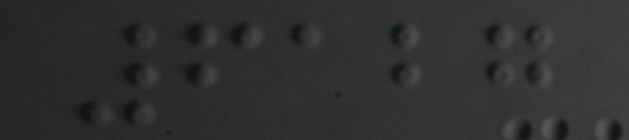6127
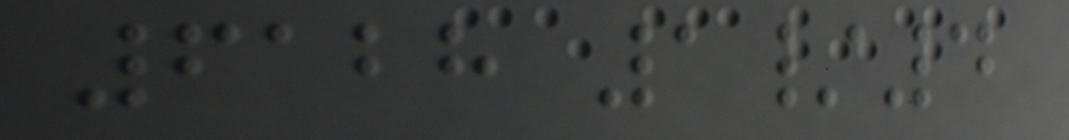6128 1/4
